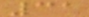31
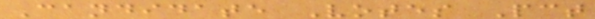Candidate Votes Pct
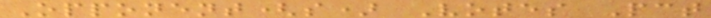Opponent(s) Votes Pct
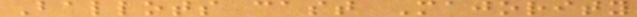Ballots cast Majority
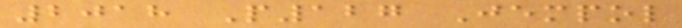2018 P127 Jempol
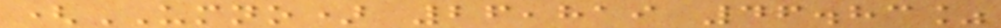(UMNO) 26,819 46.83%
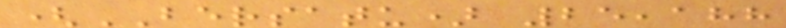(BERSATU) 25,188
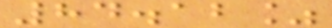84.12%
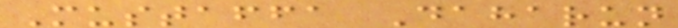Mustaffa Daharun
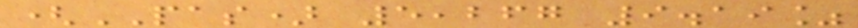(PAS) 5,267 9.19%
